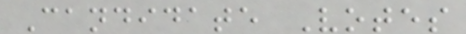Candidate Votes
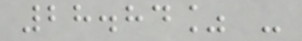28.84% -
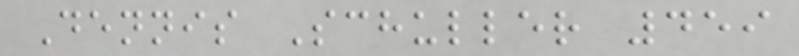Dennis Schuller 459
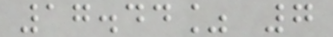17.44% 7
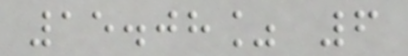15.08% 6
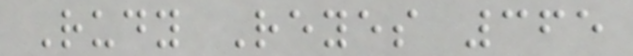Rudy Reyes 365
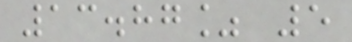13.87% 5
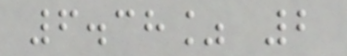6.38% 2
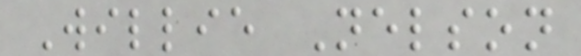Willie Nelson
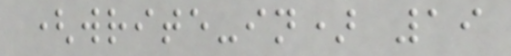(write-in) 19
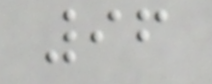96
